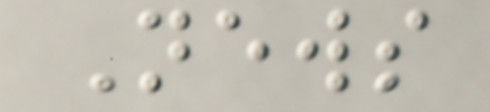News
